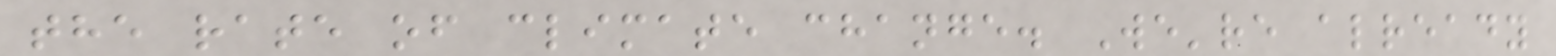the rate of climate change. We're already
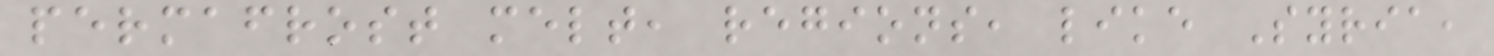permafrost melt, regions, like Syria,
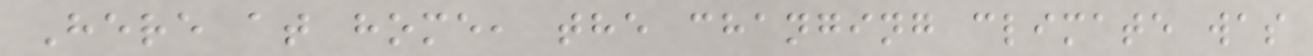Here at home, the changing climate was
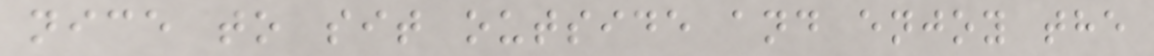nice to sit outside and enjoy the
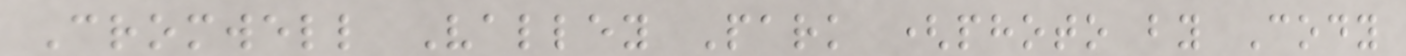Cromwell Valley Park (photo by Cody
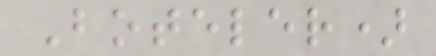Boteler)
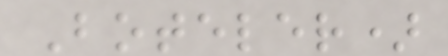Boteler)
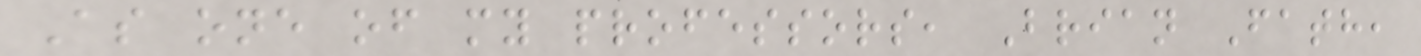As one of my professors, Brian Fath,
